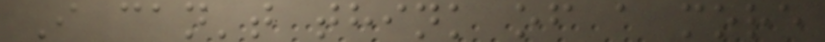I can't think of a more
